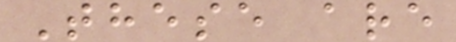These are
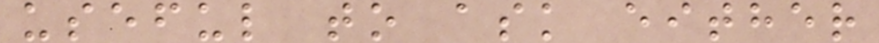useful to ask either
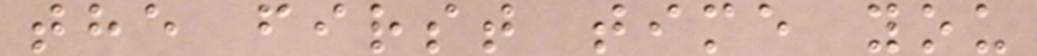the first time you
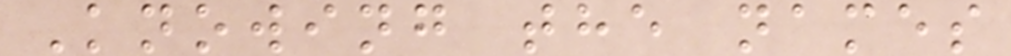Knowing the names
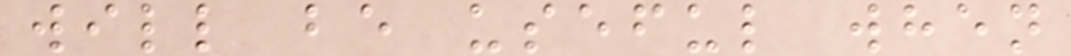will be useful when
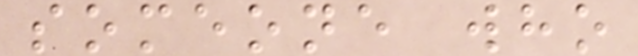someone who
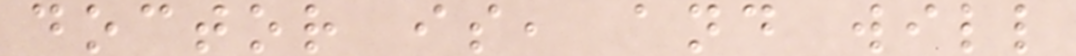doctor is, and will
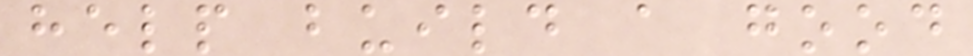help build a good
